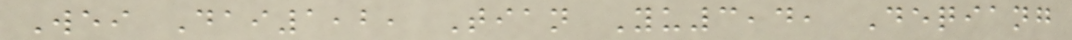Wei Dai1,2, Tian Yu3,4, Deqiang
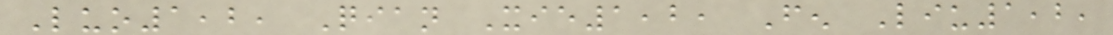Luo1,2, Qian Xie1,2, Fen Liu1,2,
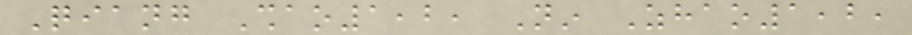Qiang Shao1,2, Nin Zhao1,2,
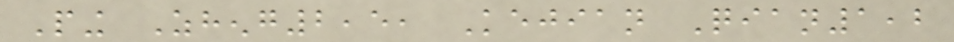Ping Zheng2,5, Kejian Qian1,2
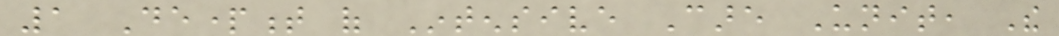1 Department of Intensive Care Unit, The
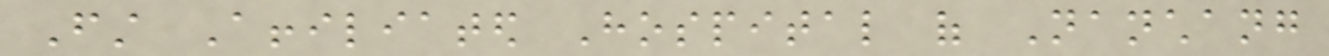First Affiliated Hospital of Nanchang
